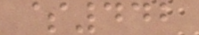$442
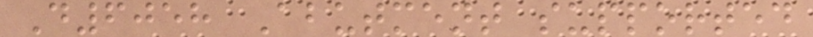D6058 Abutment supported
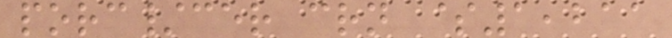porc/cer crn $1,211
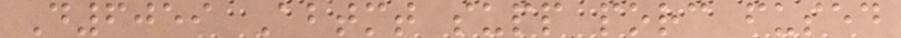D6059 Abtmt supp porc fused
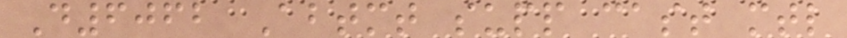D6062 Abtmt supp cast mtl
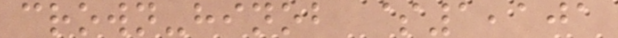crown-hinob $1,101
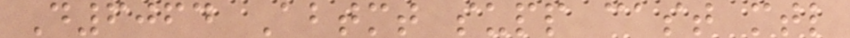D6064 Abtmt supp cast mtl
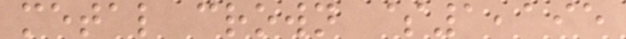metal crown $1,195
